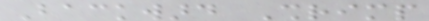Backward Shrimp
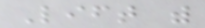Lift with
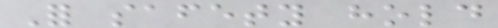For safety hold
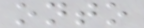onto
